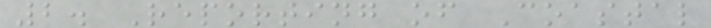2. Reporting of Coastal
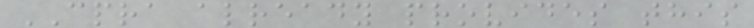CPRA already provides this
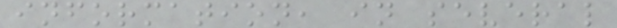information, in several
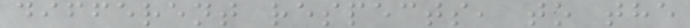different respects, to the
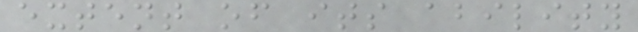extent of its ability
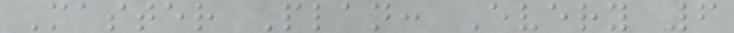Master Plan: Every 6
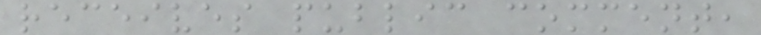receives public comment,
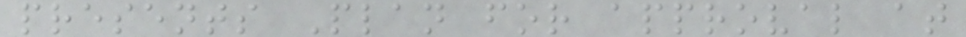presents Plan for approval at
